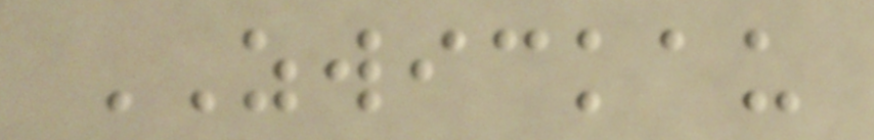ZWICKAU
